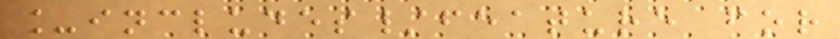_includes/feature for
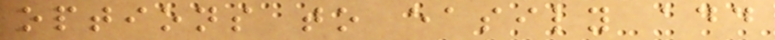options to easily add
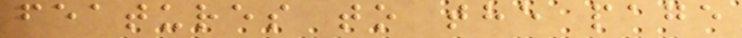features to the page
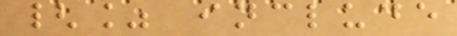{% include
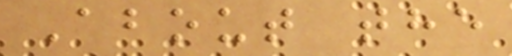About the
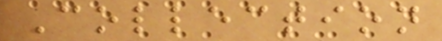Collection
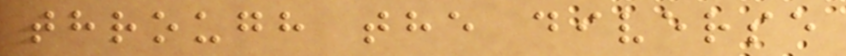through the diverse
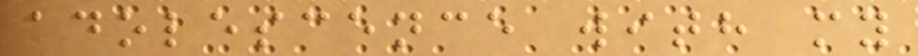adolescence with my
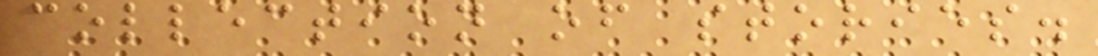collection of stories.
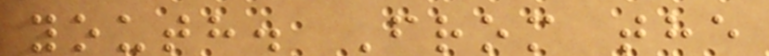youth. From the
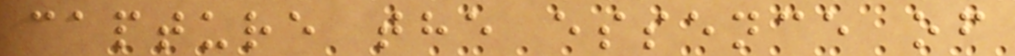capture the essence of
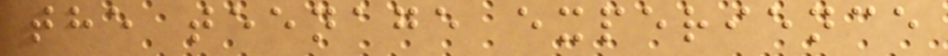the teenage experience
